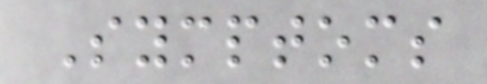Symptoms
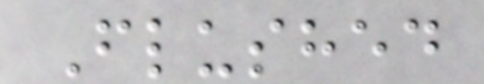Flushed
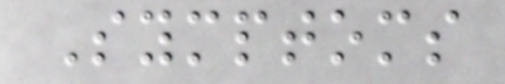Symptoms
